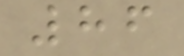86
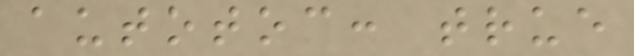autotoc: true
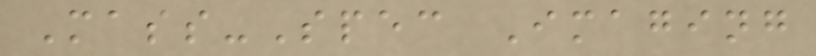Mass-Spec Imaging
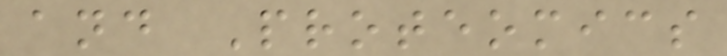and Proteomics
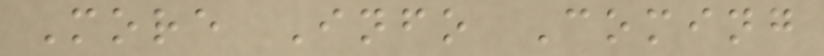More Info Coming
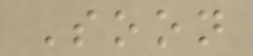Soon
